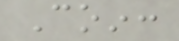Coin:
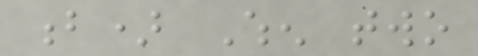b) When two
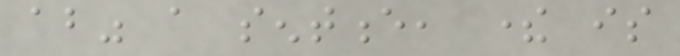about" a sentence, there is
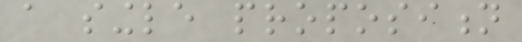a single proposition
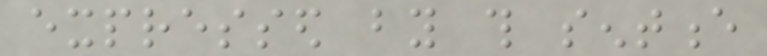expressed by this sentence
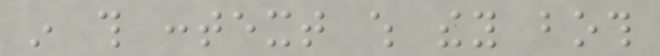in this context which they both
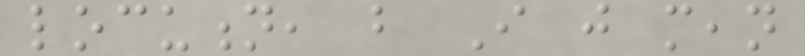locution, but I just mean
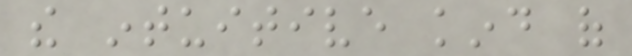the intuitive kind of
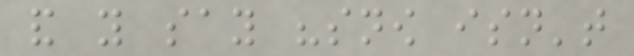and you say "snow isn't
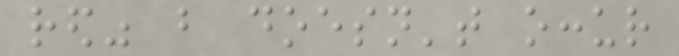red" but doesn't occur
